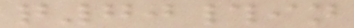q70#in
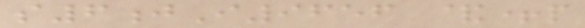s6jI9656 &+p
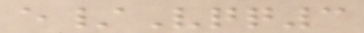e/Vqq3
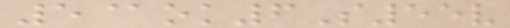5@ok6S55v
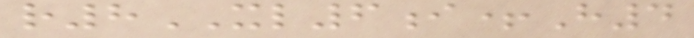r8XL6i+H4
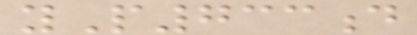yP733d
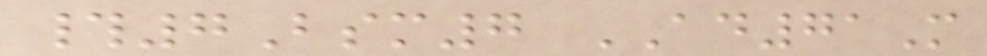#7Bsm7 AD71M
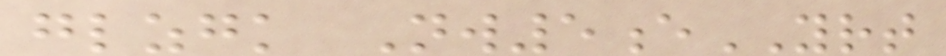glzgk Nw5eYRT
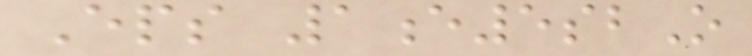Eps 1e5sbO
